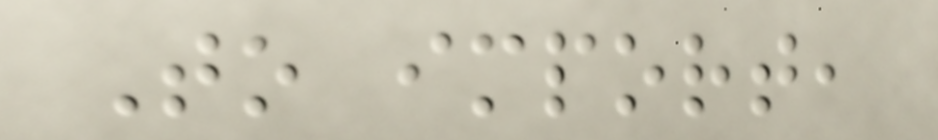To import,
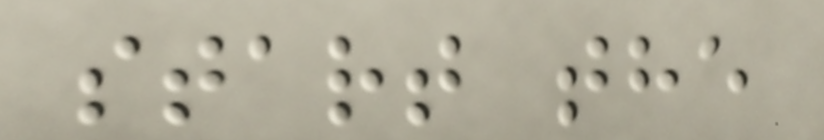start the
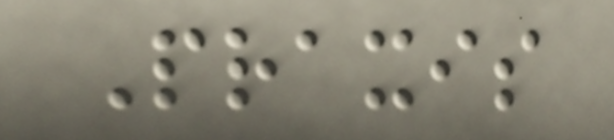Praxis
